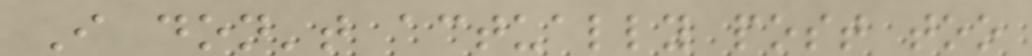I don't actually post too
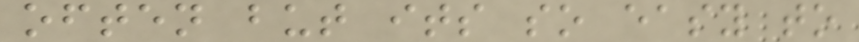often but its so easy to
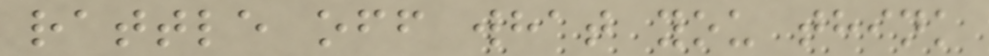rattle off what you think
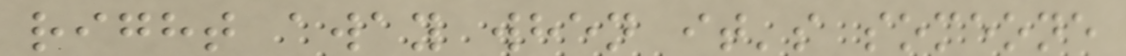right away when it's someone
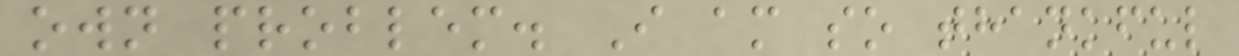own problem. I am so thankful
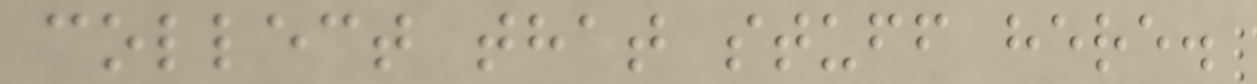collect that stuff here.
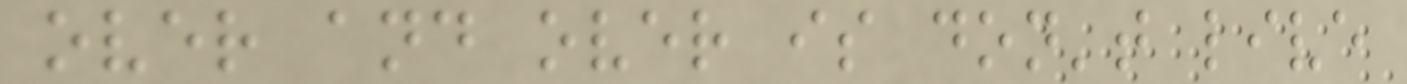over and over is don't live
